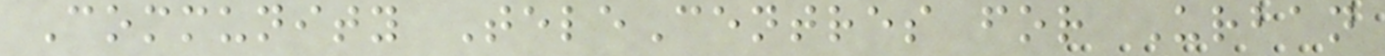Community TeleCentres for Urban
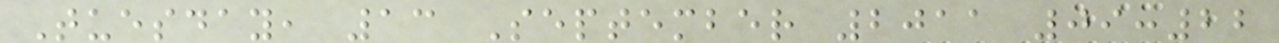Tuesday, 13 September 2011 09:22
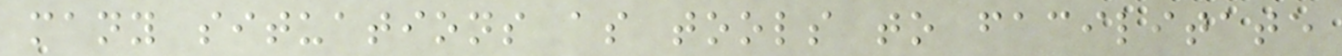many situations as tools to facilitate
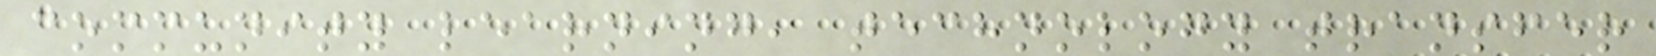community learning, technology transfer
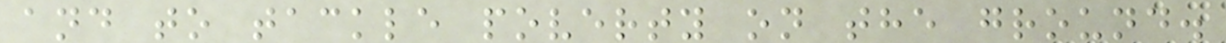and to tackle poverty on the ground.
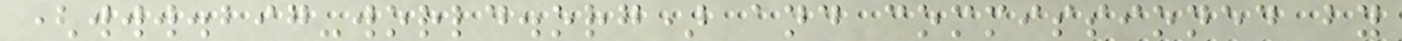(www.big-world.org) and commissioned by
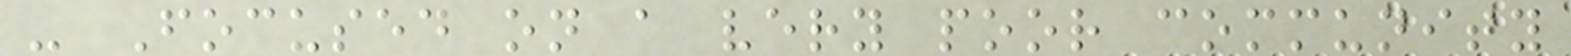- Focused on a very poor community
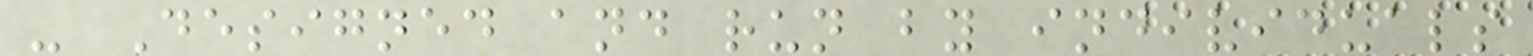- Designed and run by individuals
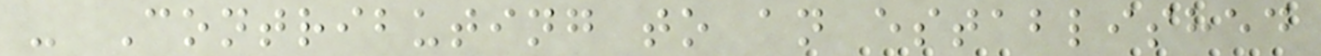- Contributing to an established
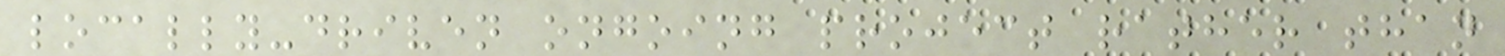locally-driven ongoing project rather than
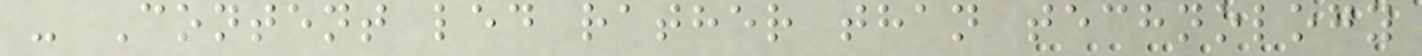- Content led rather than technology
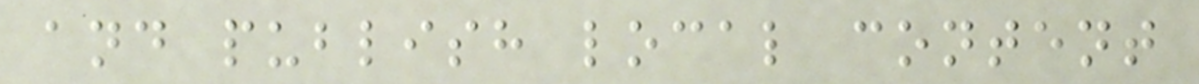and publish local content
